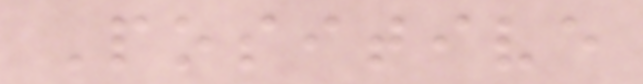Positive
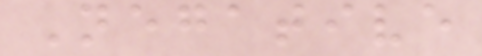Negative
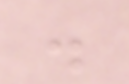.
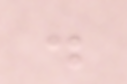.
